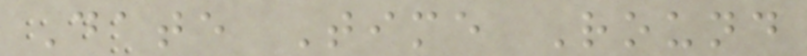Date Time Round
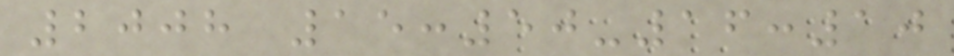2008 15:50-16:10
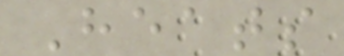Heats
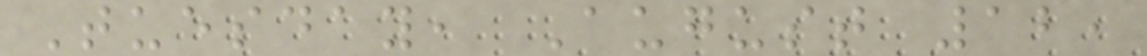Tuesday, August 12,
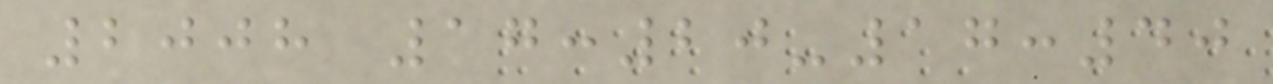2008 17:20-17:40
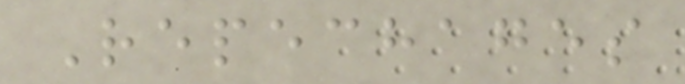Repechages
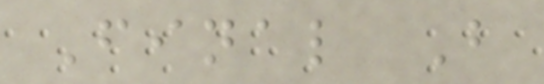Final B
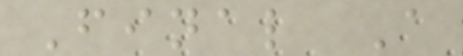Final A
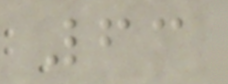63
